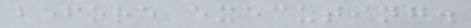before executing.
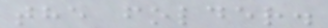the folder.
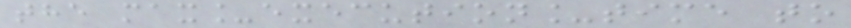the max_execution_time to
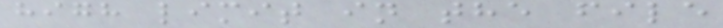high limit in the file
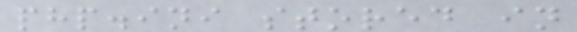php.ini stored in
